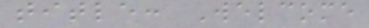title: Welcome
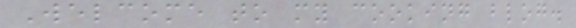Welcome to my cooking blog.
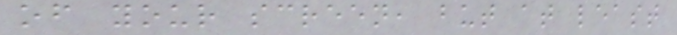of your screen, but at least
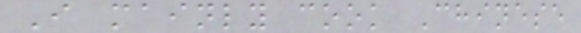I mainly cook Chinese
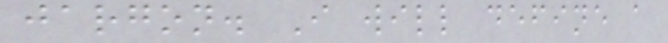jargon. I will define a
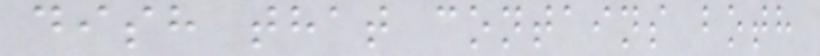dish that contains both
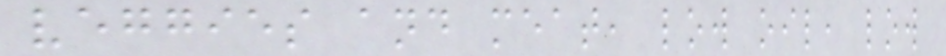veggies and meat, low oil, low
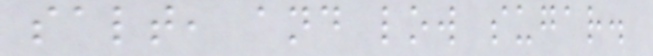salt, and low sugar.
